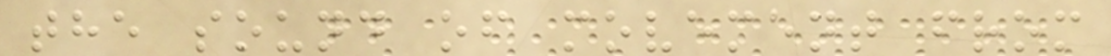the sound of movement from
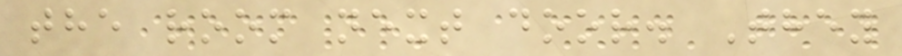the room next door. They
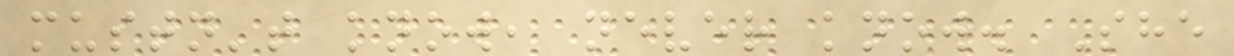mustn't know, never know. She
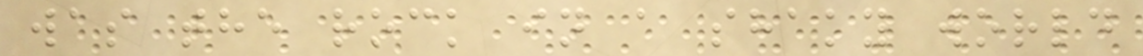was the rock in a shaky world
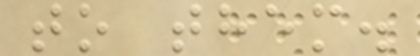to them.
